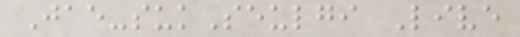Jae-sukSeulgi Live
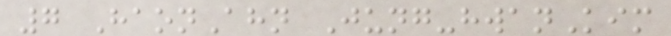7 HaonAhn Jung-hwanKim
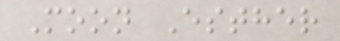Moon Esther
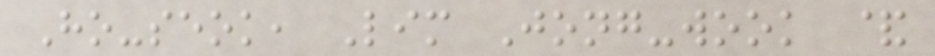Ho-seok, Lim Jong-wook &
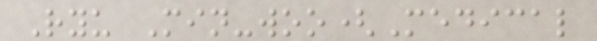Ryu Min-woo(Medical
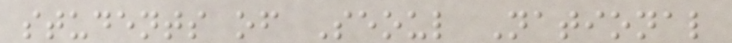students of Seoul National
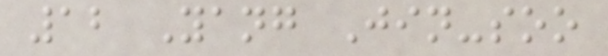12 Yang Jin-soo
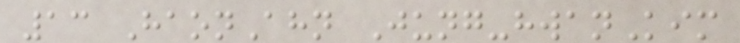13 HaonAhn Jung-hwanKim
